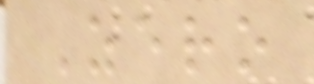Zero
